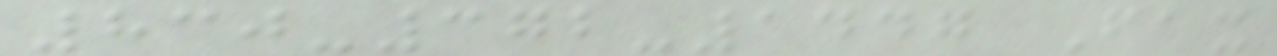830-372-1447 Fax
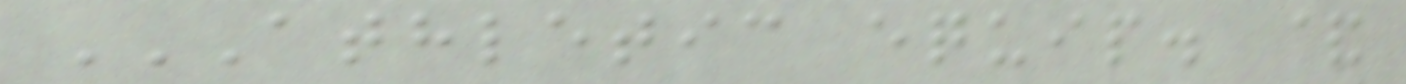ATHLETIC EQUIP. &
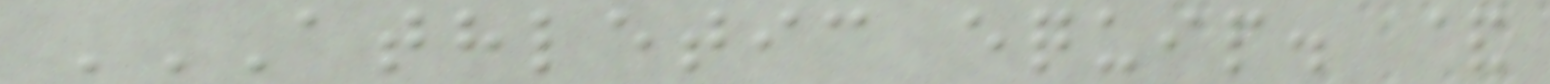ATHLETIC EQUIP. &
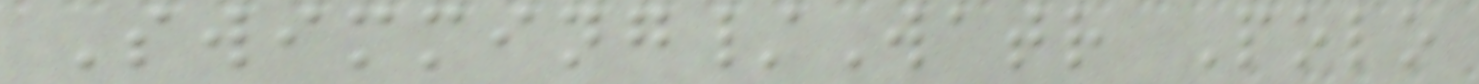Swimming/Watr Polo
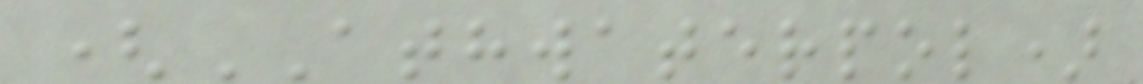(ATHWATERPOL)
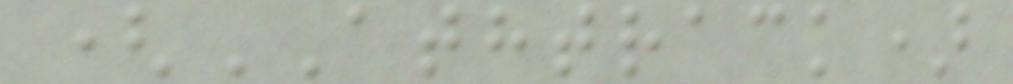(ATHTRACK)
